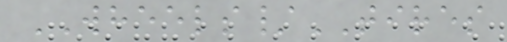WHEELS/TIRES
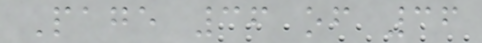Page 36 of 36
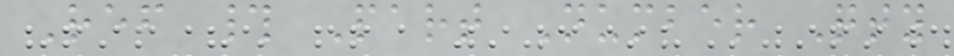Ref # Part Number Qty
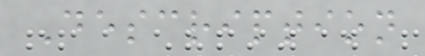Description
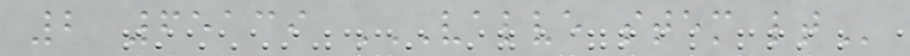2 65139 VALVE STEM LT
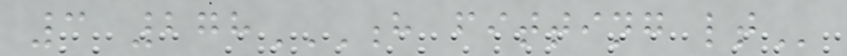3 278H FITTING LT
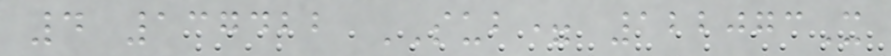4 137422 SUB= 122073X
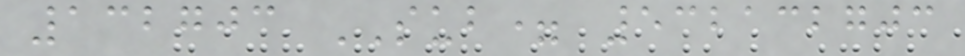132703 SUB= 532132703
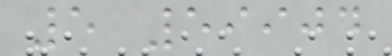5 59904
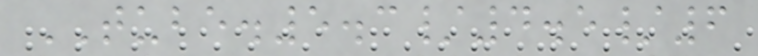TUBE.5.3/4.5/6
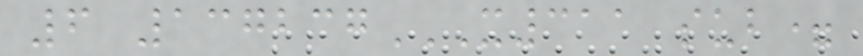6 137237X311 SUB=
